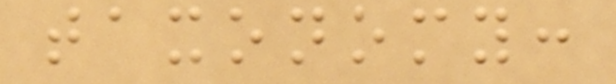taxonomy:
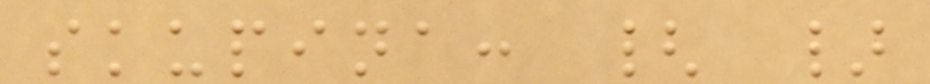skupina: { }
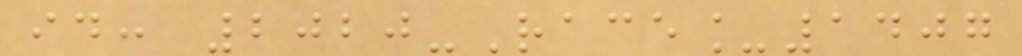id: 2020-Race_1407
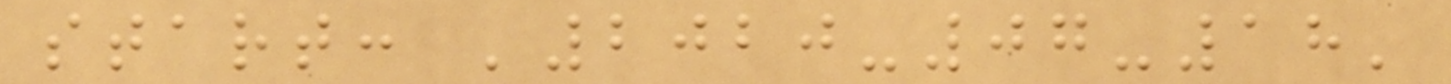start: '2020-07-18'
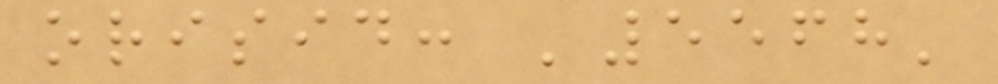orisid: '5568'
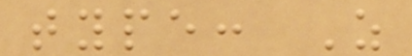type: Z
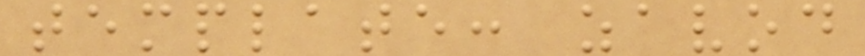template: zavod
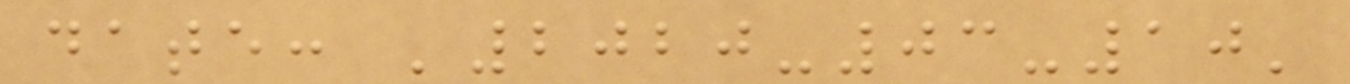date: '2020-03-10'
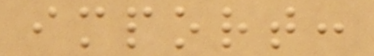import:
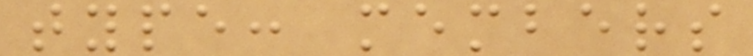type: members
